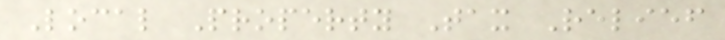Local Property Tax Relief
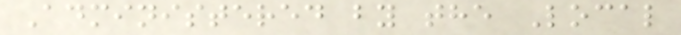Administered by the Local
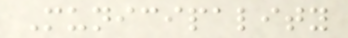Municipality
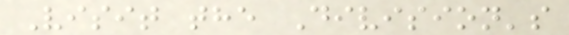Visit the Division's
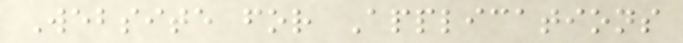Website for Applications
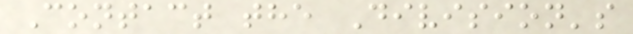Contact the Division's
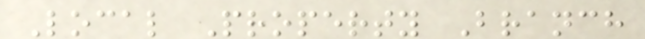Local Property Branch
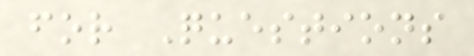for Questions
